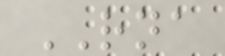RNA
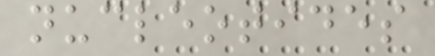nucleotides
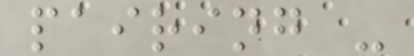pairing -
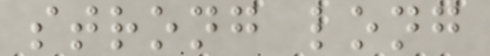strong long
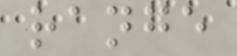range
